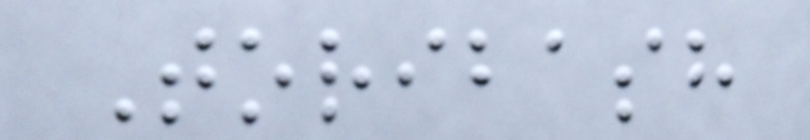Toribash
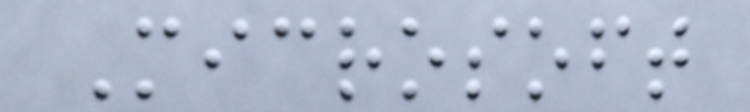Microsoft
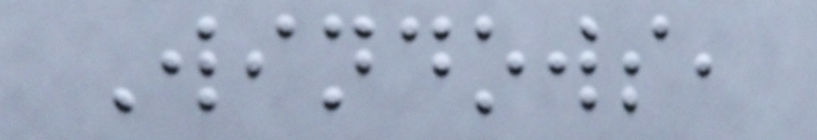Windows,
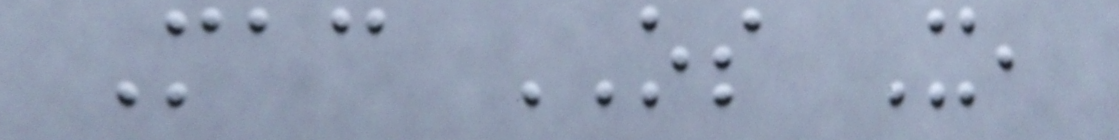Mac OS X,
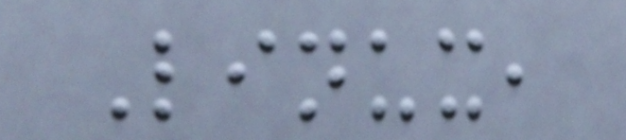Linux,
